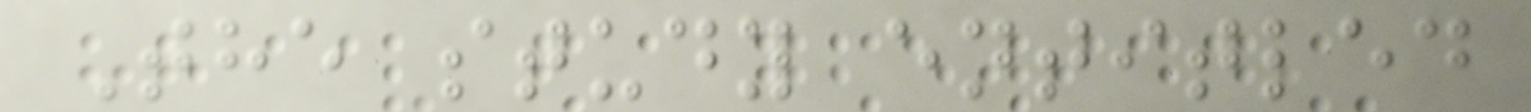The study entitled
